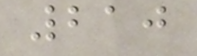210
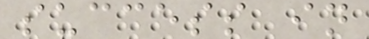success in
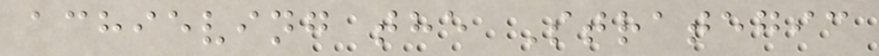achieving the Strategic
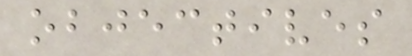objectives
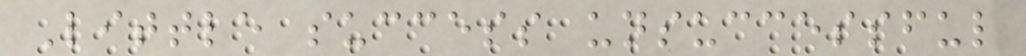Little success unsuccessful
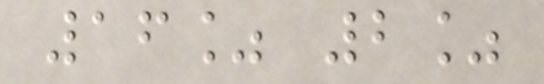16% 2%
